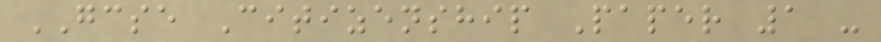GCSE Citizenship Paper 1 -
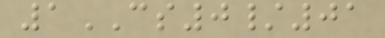1CS0/01
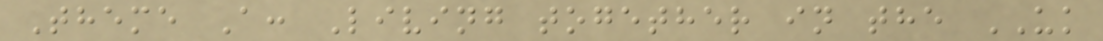Theme A: Living together in the UK
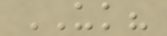UK?
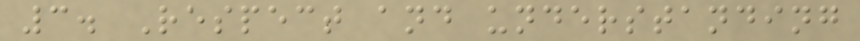3. Respect and understanding
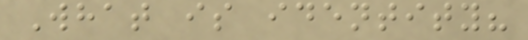What is identity?
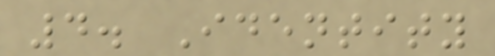4. Identity
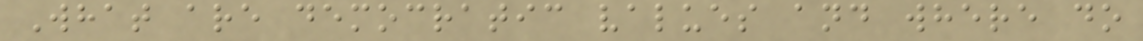What are democratic values and where do
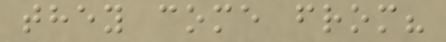they come from?
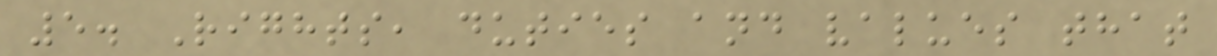5. Rights, duties and values that
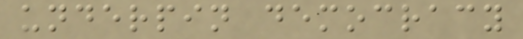underpin democracy
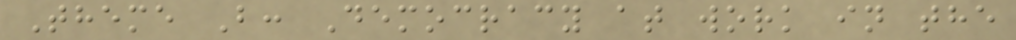Theme B: Democracy at work in the
